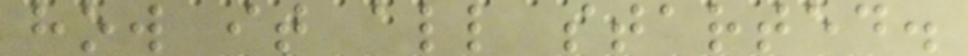how it all started.
